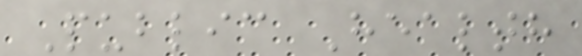Public Health
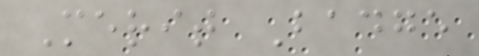Merit Badge
